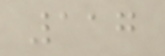117
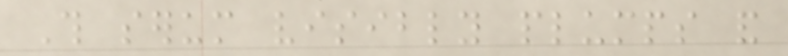This serum visibly plumps and
